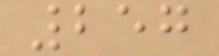257
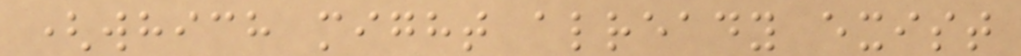(which might already exist
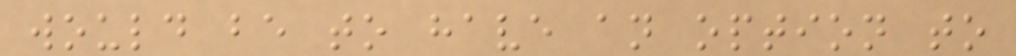would be to have an option to
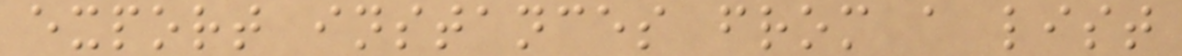export instances from a list
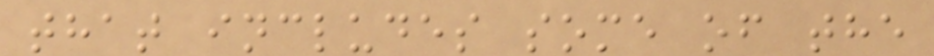that includes some of the
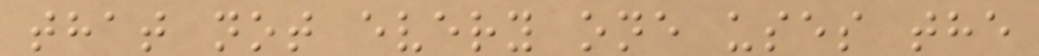that not every one uses the
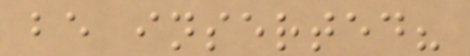be inserted?
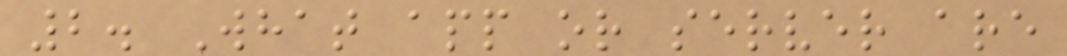2. What app or server are
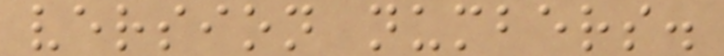version numbers.
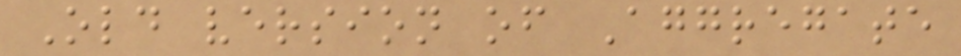Old version of Aggregate
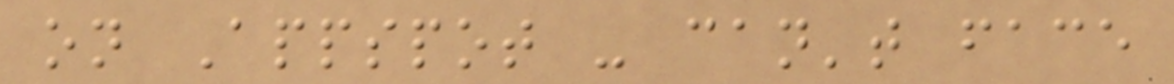on Appspot - can't face
